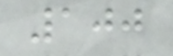100
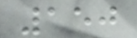150
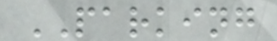PARKING
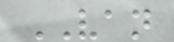VAN
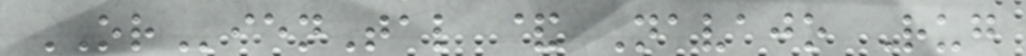ORienTal & Navajo Rug
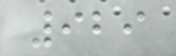929
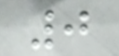0
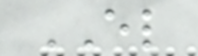EL
